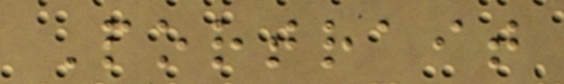Portrait
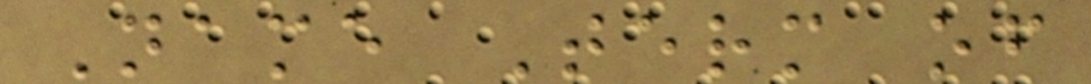Name Term of
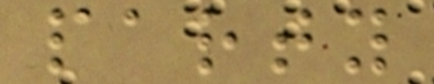party
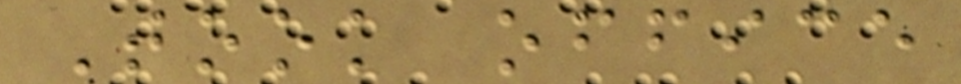Took office
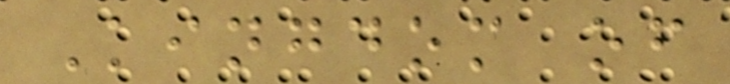Kingdom of
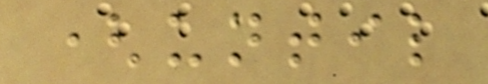(until
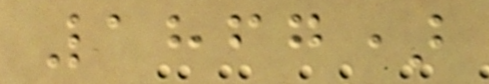1867)
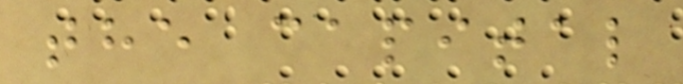the capital
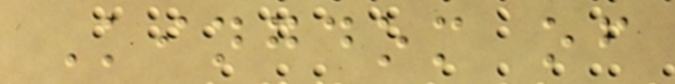Kingdom of
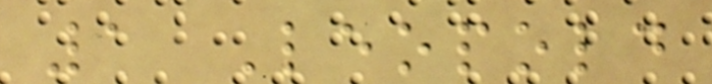1 Leopold
